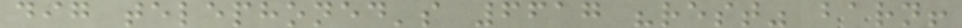dig telephoned's 6617 "rest" barn!
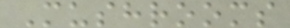Mushrooms
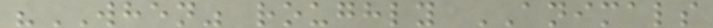"WHEN" roughly ANIMALS
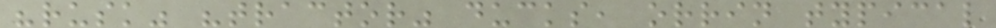"rusk" "tractor" ducks, orrin typical
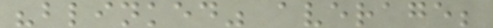"blinked" average;
